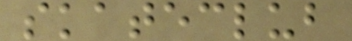skateclub
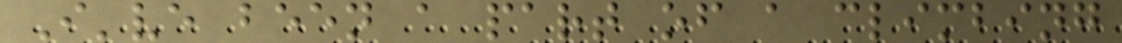I've been a part of a climbing
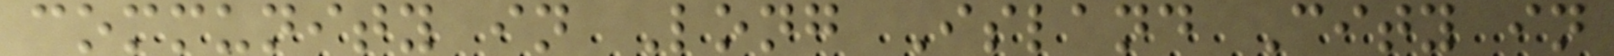community in Long Island City in
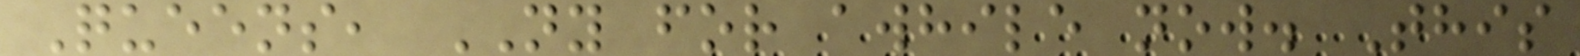Queens, NY for awhile now. This
